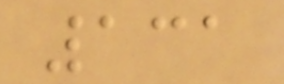131
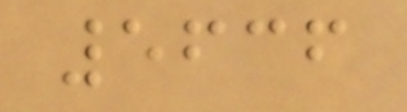5636
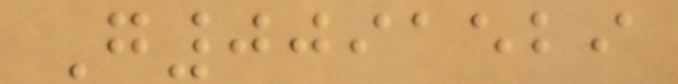G0091529
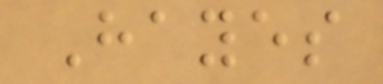Hayes
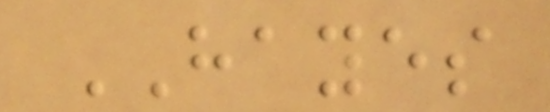HAYES
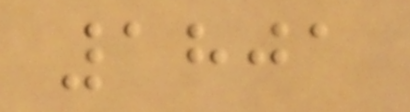1801
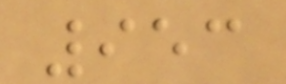953
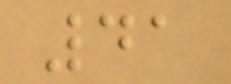41
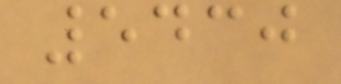5430
